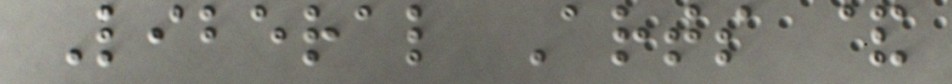Liberal Arts &
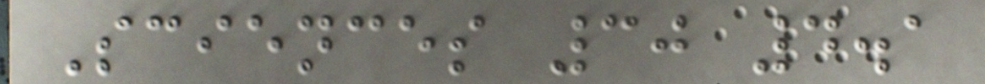Sciences 30 4.1
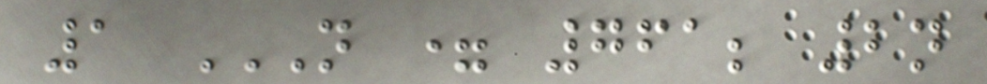1 N = 761; 2N
